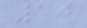10
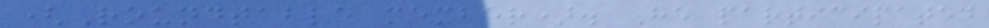(Roundtable member). He participated
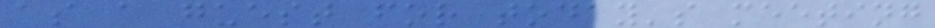as a guest for today's meeting
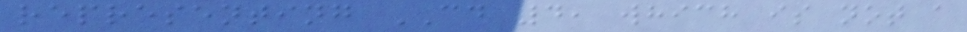representing CD 4, which is not a
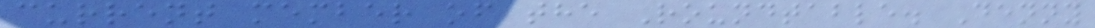current member of the Roundtable. Denny
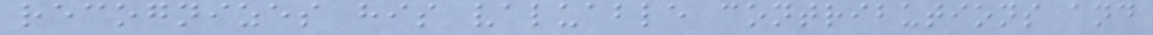recognizes his valuable contributions and
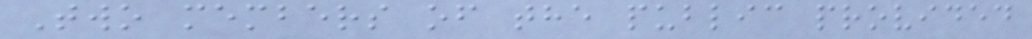Two members of the public provided
